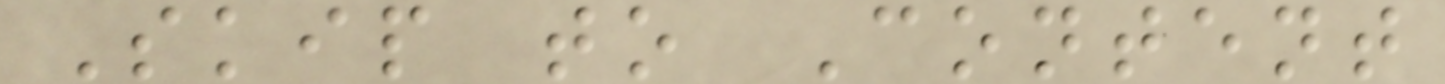Skip to Content
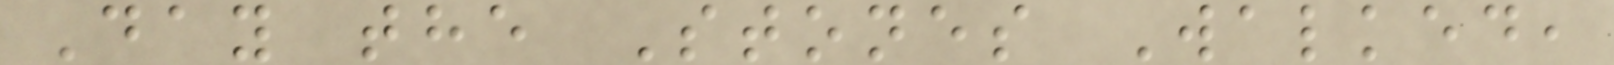Day the Stones Walked,
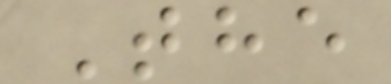The
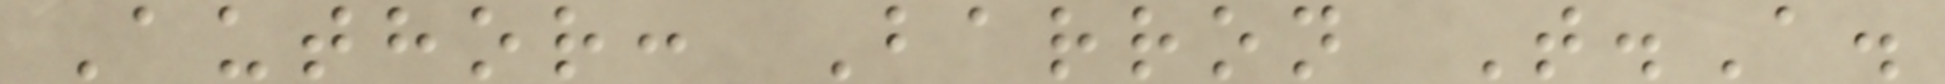Author: Barron T.A.
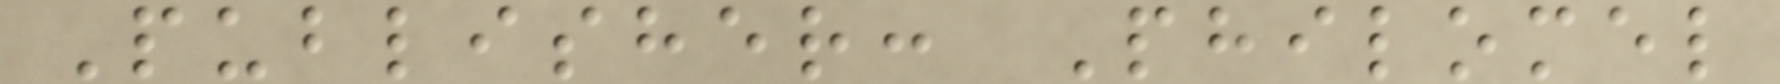Publisher: Philomel
